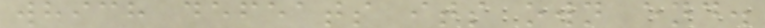which defeats its own end.
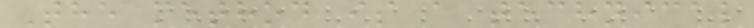The method is a technical
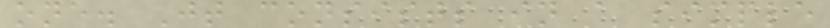one. Jt consists in a simple
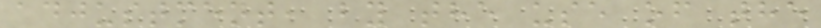adjustment, by the use of the
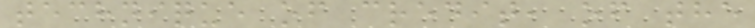technique of credit, of the
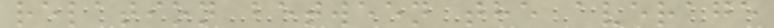relation between the average
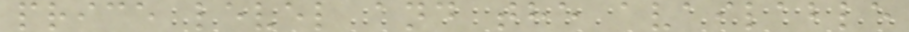price level and the available
